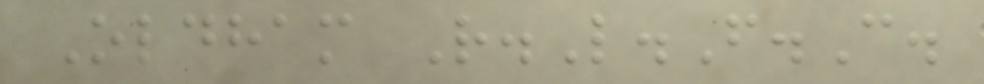Oldham R.L.F.C.
